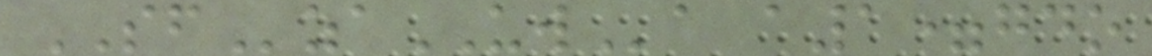SFzaUWa a1=gdo
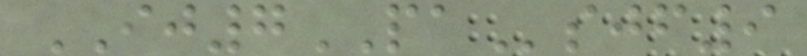IJ7PAsjf9
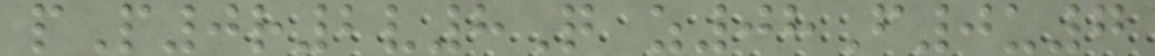pP0r2v8Q z08F0u7
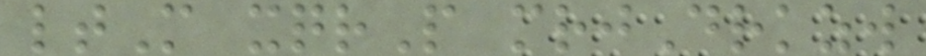ltM xqrP mrjDrkzw
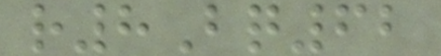r8Bq62
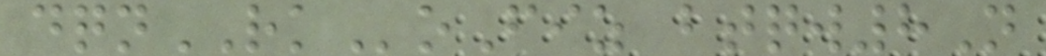dqnRKoFiz btqw8N
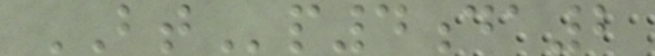BTp4da2
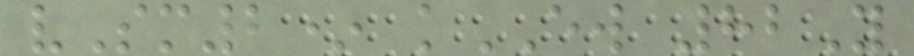vSm2* kEW 82Y
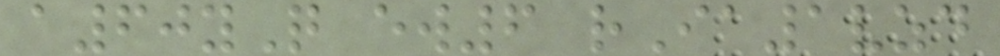a60yQ ew6 rIa1vzd
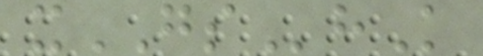xGShK
